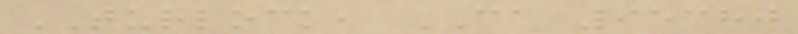TURLOCK, CA 95380
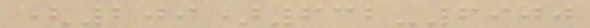(209)632-6900
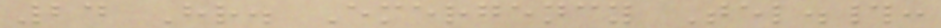24 Hr. Emergency Tel.#:
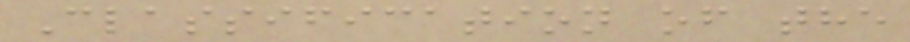Classification of the
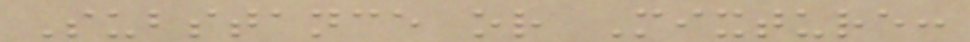Substance or Mixture:
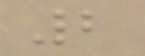2
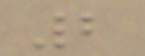2
